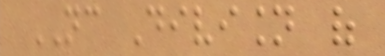NC Division of
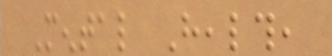Mental Health,
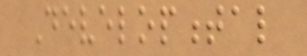Developmental
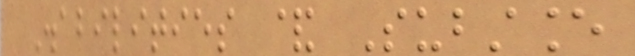Disabilities & Substance
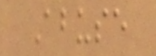Abuse
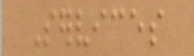Services
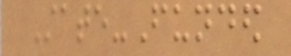State-Funded
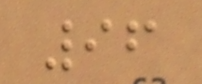96
